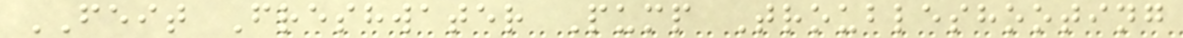FEIT Freshwater Pump Troubleshooting
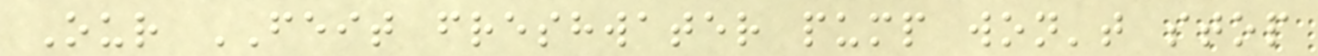Our FEIT freshwater pump won't stop
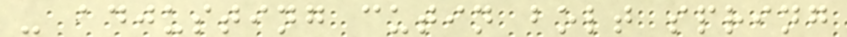- adjusting cutin bolt spring
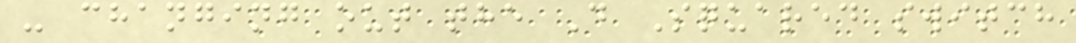- changing out the D Squared switch
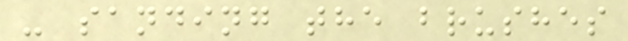- sanding the brushes
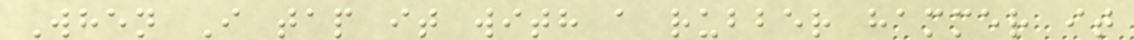When I tap it with a rubber hammer it
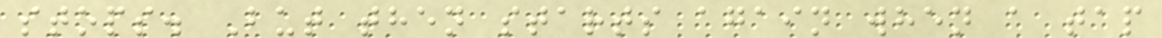stops. But then starts again when a tap
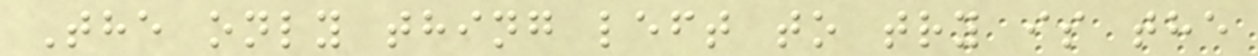The only thing left to try is the
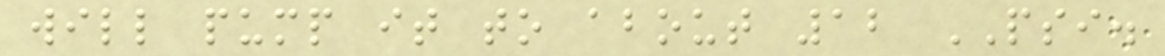will pump it to about 12 PSI.
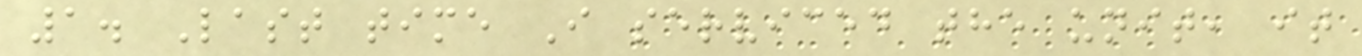1. Last time I serviced the unit, it
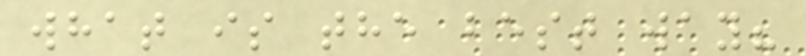what is the best way?
